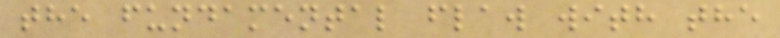the fundamental flaw with the
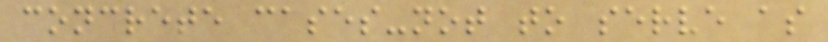concrete cases-not to serve as
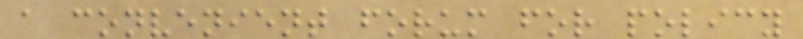a convenient forum for policy
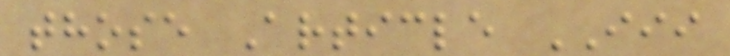those Article III
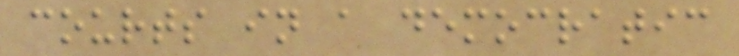courts in a democratic
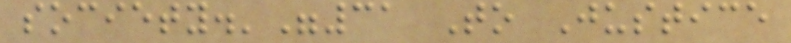society.'"31 To Justice
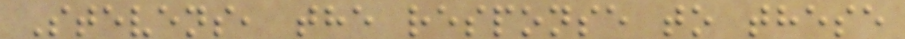Stevens, the response to these
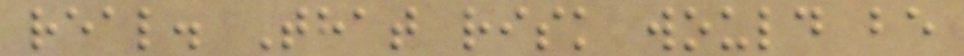real. That risk would be
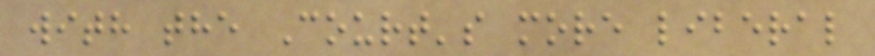with the Court's more liberal
